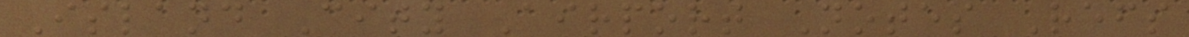Island City Airport Notes Refs
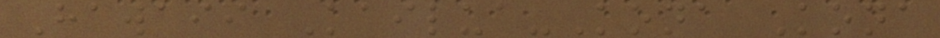Hawaii Kailua-Kona Kona
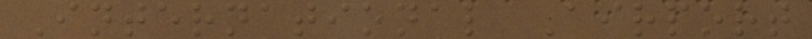International Airport
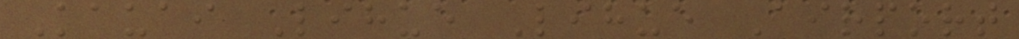Kauai Lihue Lihue Airport
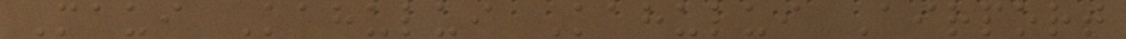Maui Kahului Kahului Airport
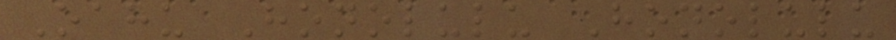Oahu Honolulu Honolulu
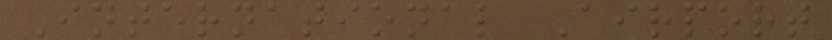International Airport
